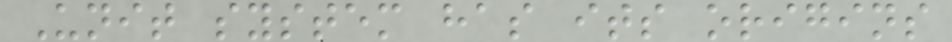Unit system has its origins
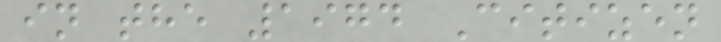in the 1974 Citizen
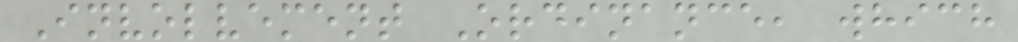Involvement Ordinance, which
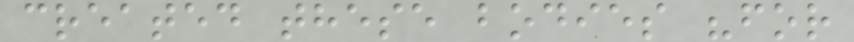created these bodies "for
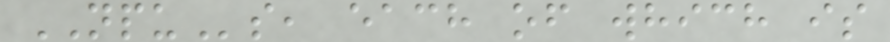NPUs, each of which is
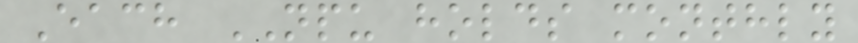Each NPU holds monthly
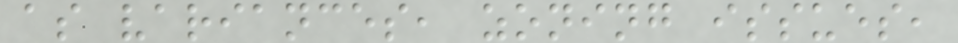as variances, zoning issues,
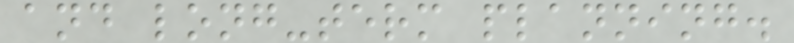and long-term planning.
